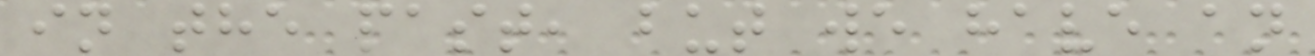in the past, but we have an
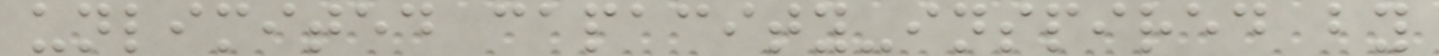unlimited capacity-inspired by
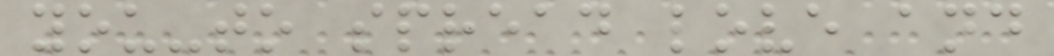you-to spread love and
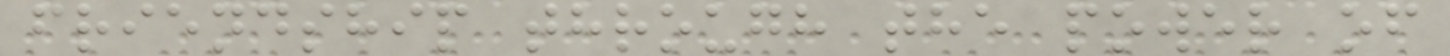friendship through the power of
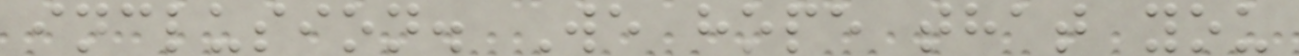inclusion. We hope that you
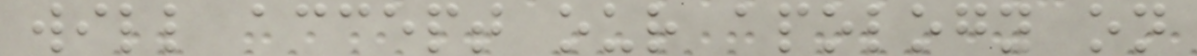will accept our apology on
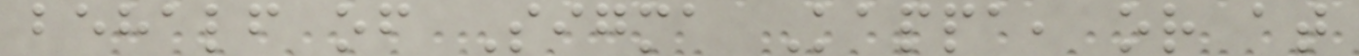behalf of Sigma Kappa, or at
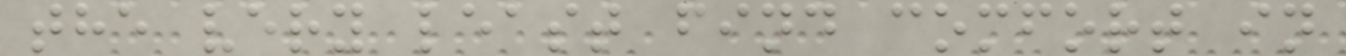the very least find comfort in
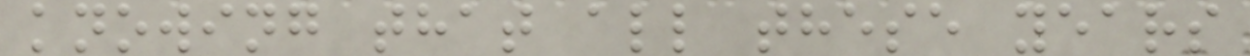knowing that all these years
